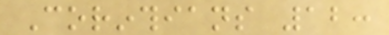Corinthians 12:
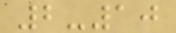2-10
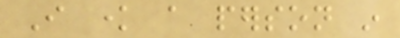I know a person in
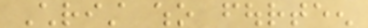Christ who fourteen
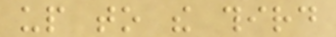up to the third
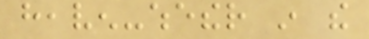heaven-whether in the
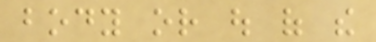body or out of the
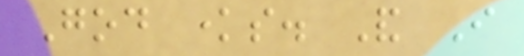God knows. And I
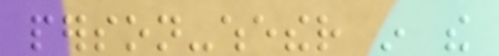person-whether in the
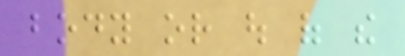body or out of the
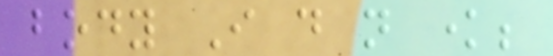body I do not know;
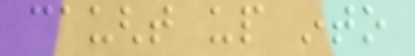caught up into
